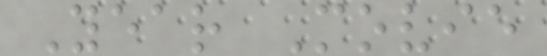Year Movie
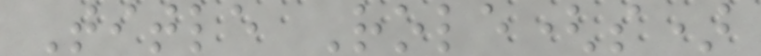Title Role(s)
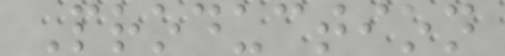Production
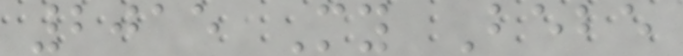2015 My Bebe
